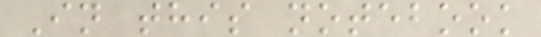In this notebook
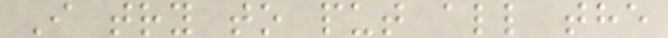I try to put all the
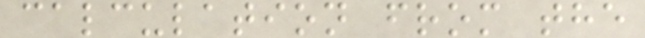calculation from the
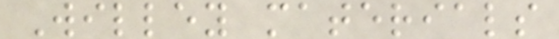Willey materials
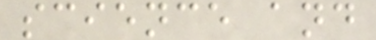science and
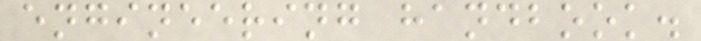engineering handbook.
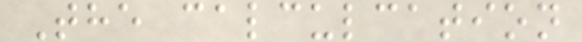The calculcation
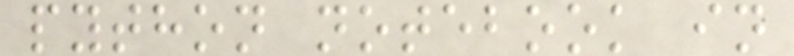python notebook in
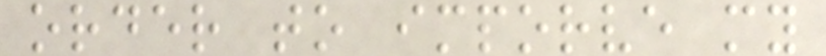order to imporve my
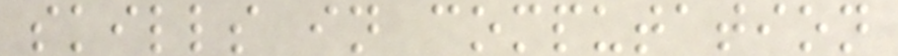skills in computation
